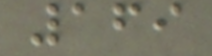169
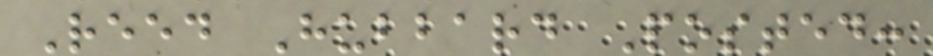Reed Hubbard Posted:
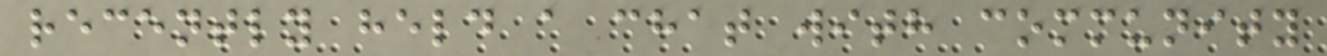recently held a chat with community
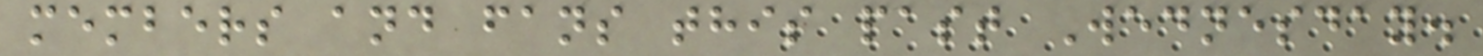members and fans this past Wednesday.
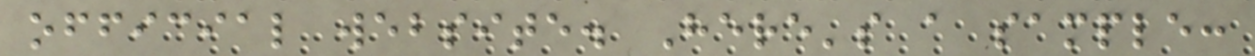official website. Here's a sample:
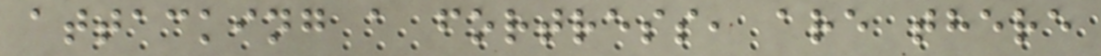attacking a fortress, are there
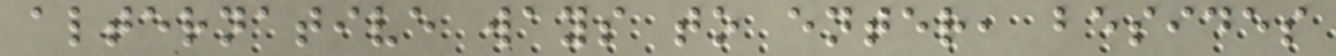alternative ways to enter, besides
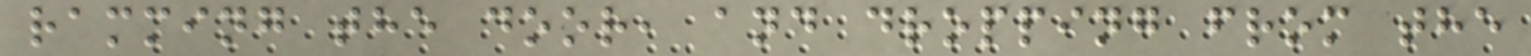ramming the door, and dropping from the
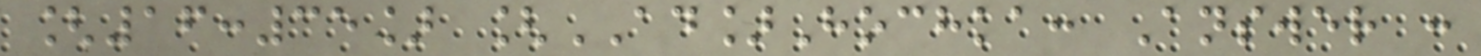[16:35] [AD]Hochka: Answer :
